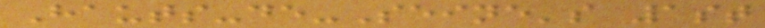Hauts-de-Seine's 1st
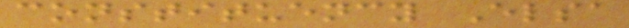constituency Elsa
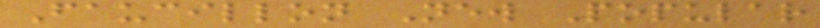Faucillon New Popular
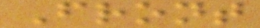Front
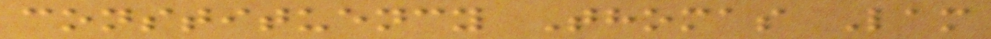constituency Thomas Lam
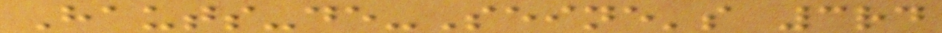Hauts-de-Seine's 3rd
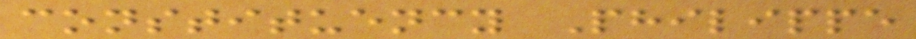constituency Philippe
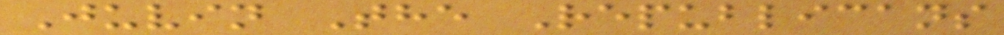Juvin The Republicans
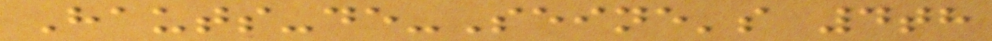Hauts-de-Seine's 4th
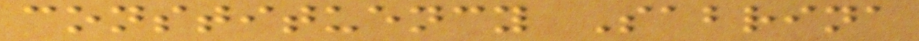constituency Sabrina
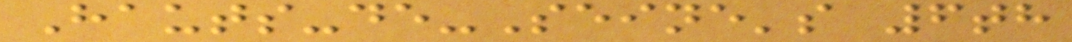Hauts-de-Seine's 6th
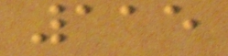115
